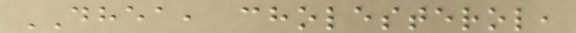DHEA, cholesterol,
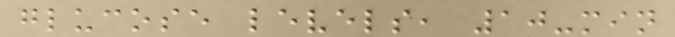glucose levels, 10-min
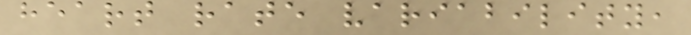heart rate variability,
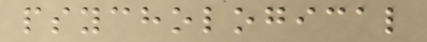psychological
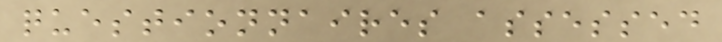questionnaires assessed
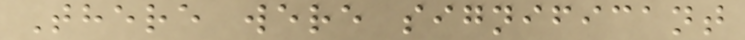There were significant
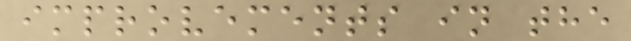improvements in the
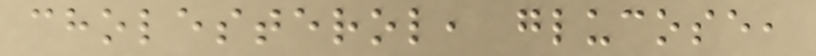cholesterol, glucose,
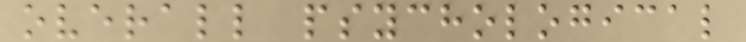overall psychological
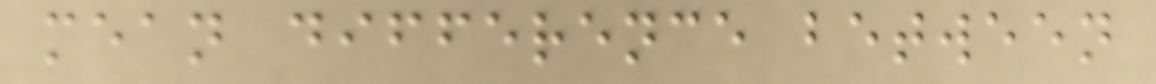mean difference between
